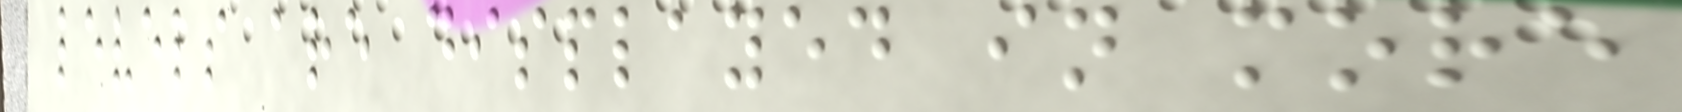levels are displayed in more
